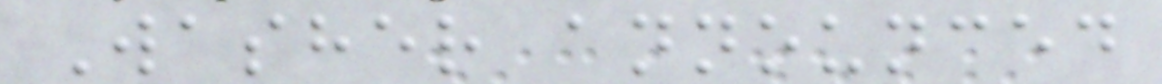Washer announced
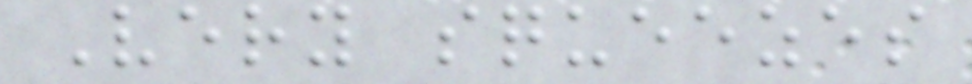Very squeezes
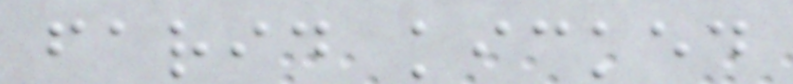farid kicked
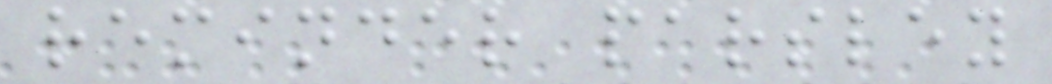reminder parsley
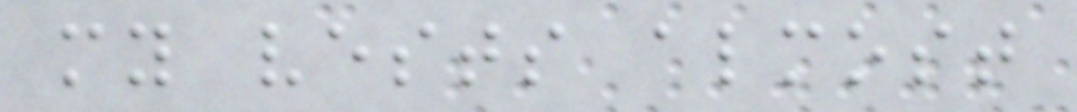my vests almost
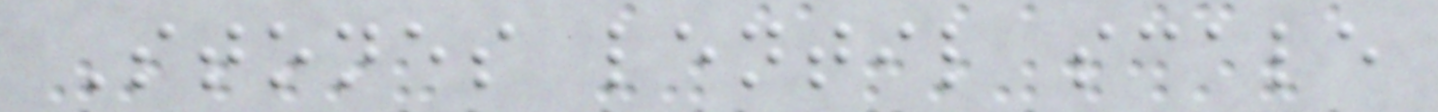Stones lentil scale
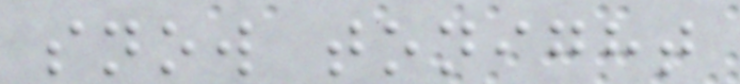snow tonight
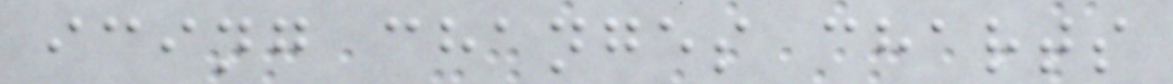icing changes charts
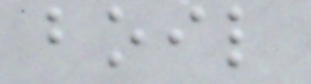boil
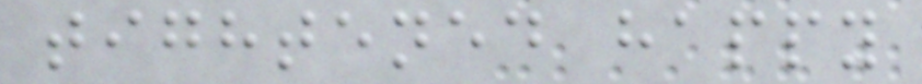tightened happy
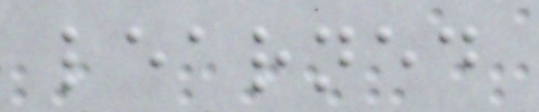learned
